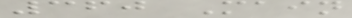360 Main
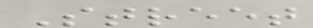Street
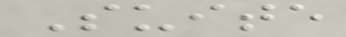Suite
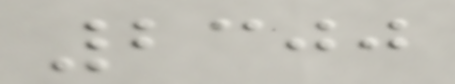2300
